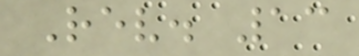Rev. 13
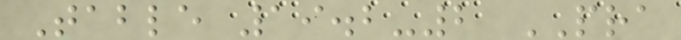Table 19.2-2 PRA
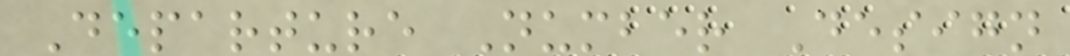Departure Number Design
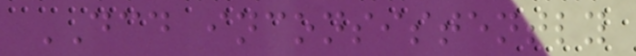DCD inconsistently
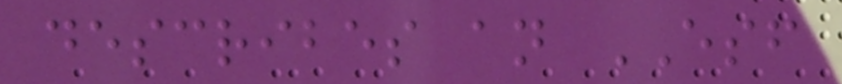describes an ESF
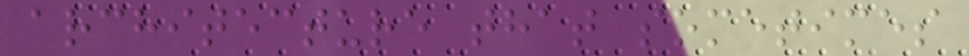architecture that sometimes
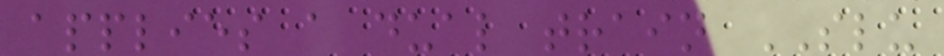applies a dual train SLU
